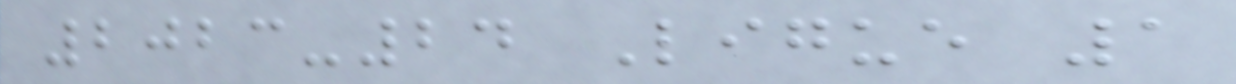2023-24 Ligue 1
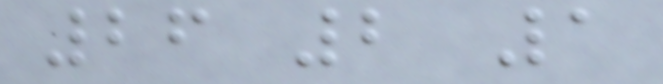26 2 1
